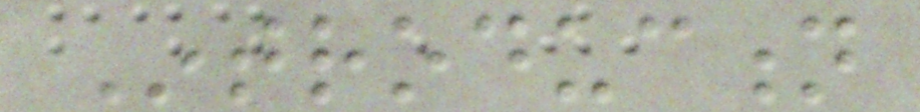Introduction
